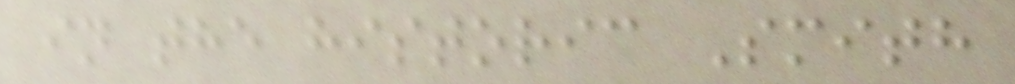in the historic Smith
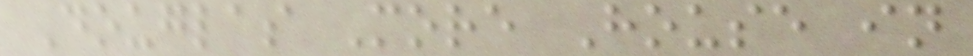Douglas More House in
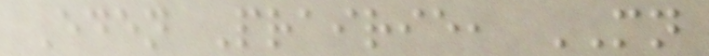Eden Prairie, MN
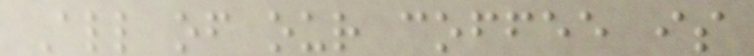All of our coffee is
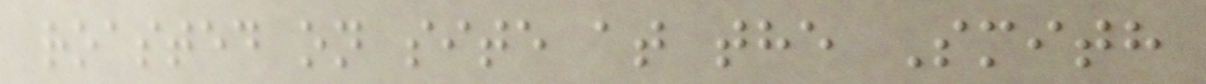roasted on site at the Smith
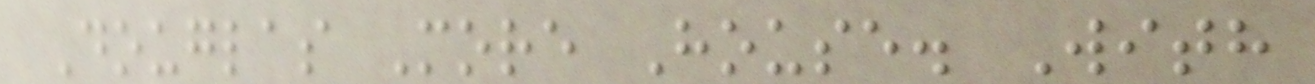Douglas More House. With
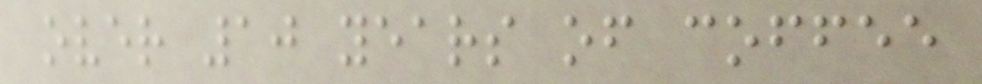over 10 years of coffee
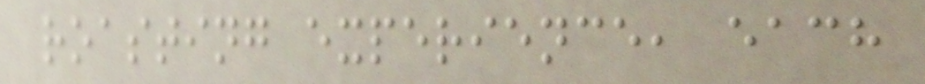roasting experience, each
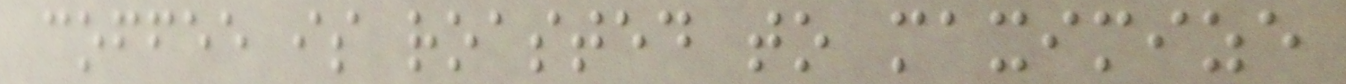coffee is roasted to maximize
